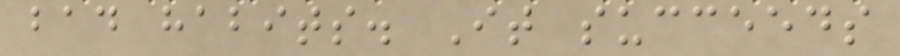bad habits. It succeeds
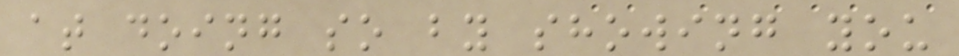at doing so by showing you
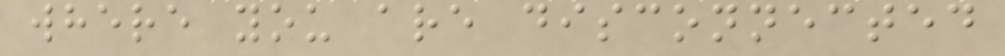where you are disconnected
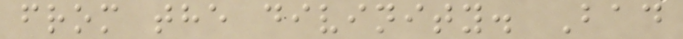from the divinity. Bad
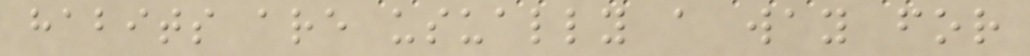habits are usually a way for
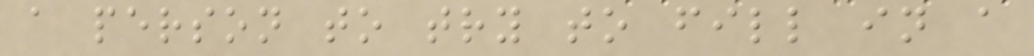a person to try to fill in a
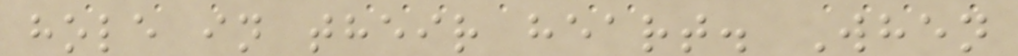hole in their heart. When
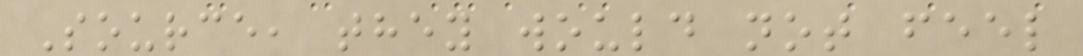Source, they would not feel
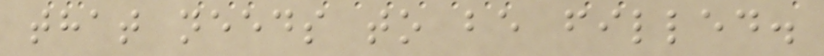that needs to be filled.
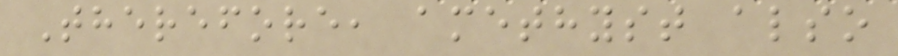Therefore, amethyst also
